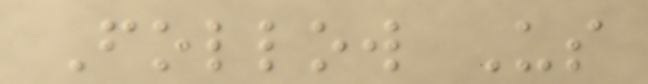Follow Us
